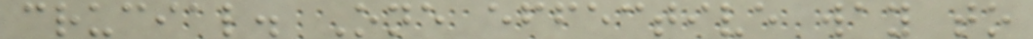crucial. One effective way to
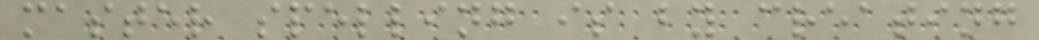master spelling is by creating
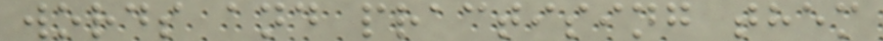words and practising them
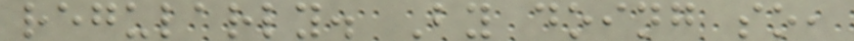regularly. By doing so,
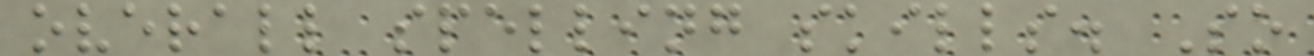overall spelling skills. So
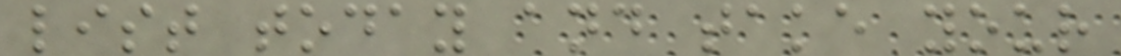list today and take your
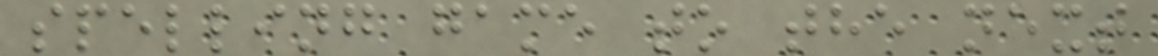spelling game to the next
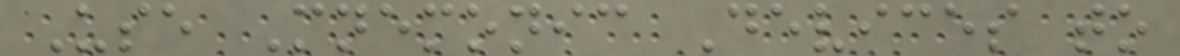Use Mnemonic Devices to
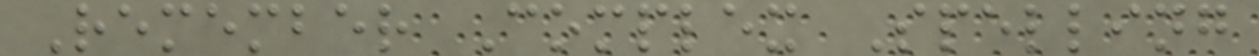Remember Complex Spelling
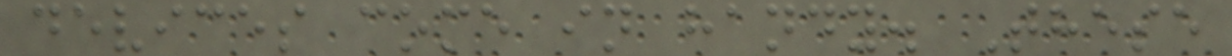devices come in handy. These
